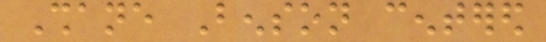Shane Benson centered
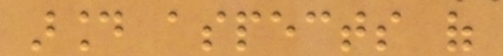around aspects of
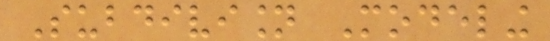Subdivision Modeling
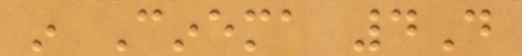in Cinema 4D
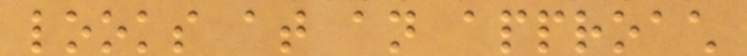looks at an approach
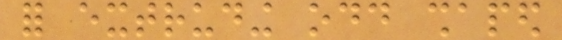for extruding odd shaped
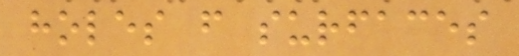holes from surfaces
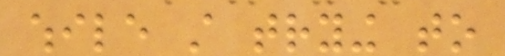while still trying to
